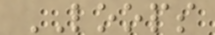LOOPS
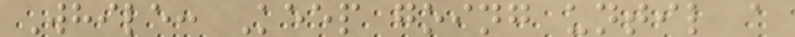While: Keep going until a
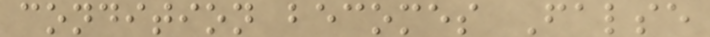condition becomes False
